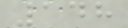148
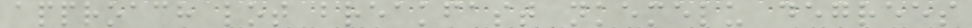approach lot breakfast nkemelu degrees
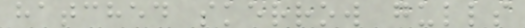hatched skerrow gulls
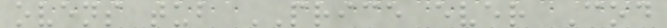ovens tub PRICE ever Cod
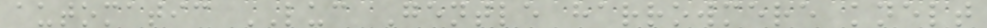automatic LUC Gentle harrowmere knelt
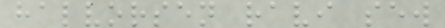halvorsen ravi sew
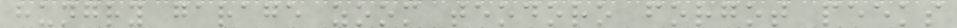hungry garage zoom teodoro forgot peeks
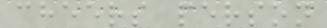cheers person
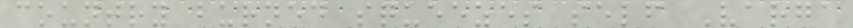country burned squeezes self Varga
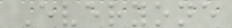Everyone
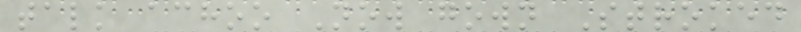talk achoo Now gown Stroked
